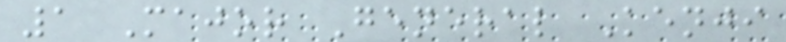1 Major General Kenji
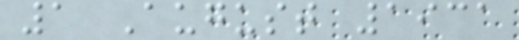1 August 1931
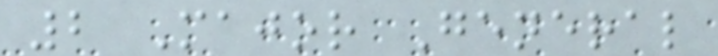2 Major General
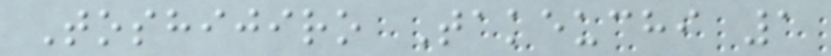Toshijiro Takeuchi 1
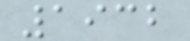1932
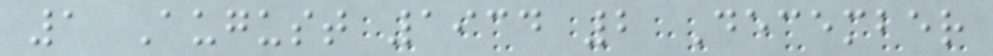1 August 1934 2 December
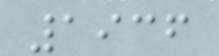1936
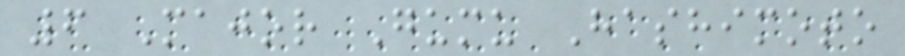6 Major Gumu Hashimoto
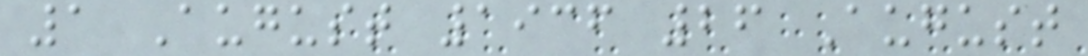1 August 1936 26 August
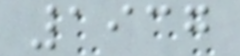1937
